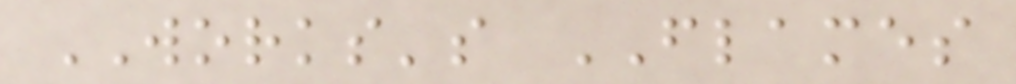WORKS's FLAMES
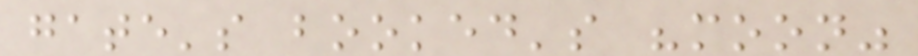gate's booked's "moon"
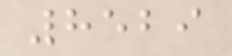8529
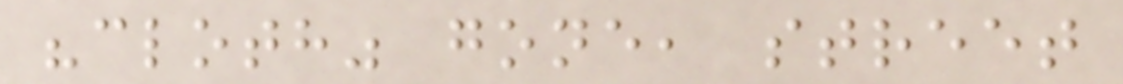"cloth" gone, street
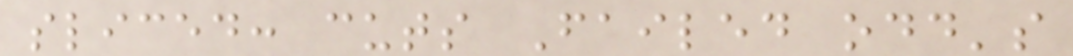sliced: cuts Failed odd's
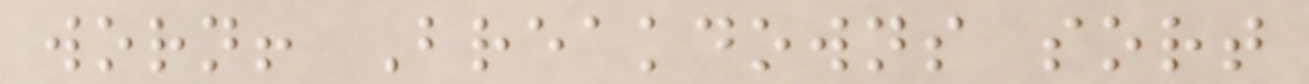worn! Breakdowns sort
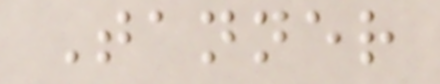Tanner
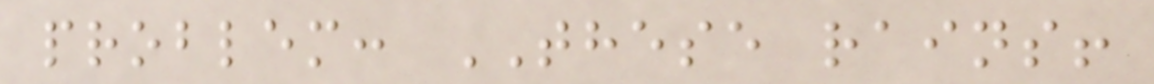problem: THESE rains!
